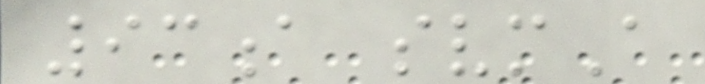93a svmA
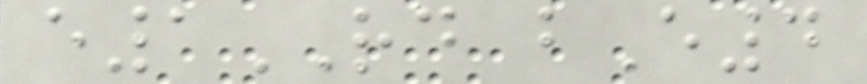e1RD bE4
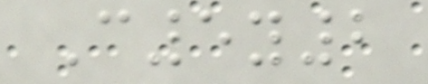C5y2
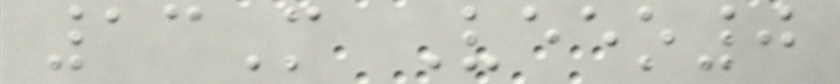13M Veeo0
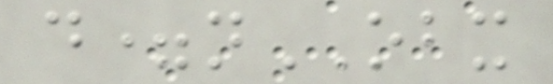d=nOBX
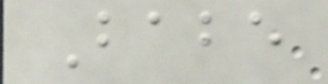Babe
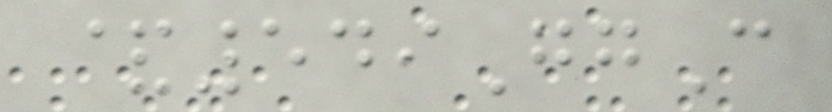&549GgC
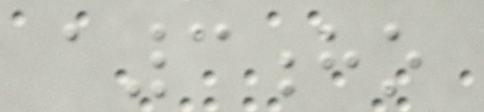a3ho
